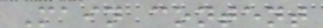Main content
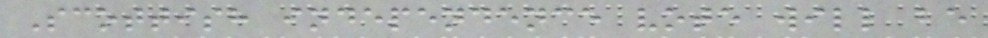Scottish independence vote will be
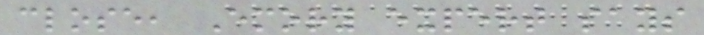close, Emory expert says
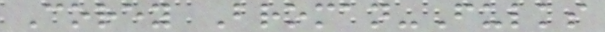Corey Broman-Fulks
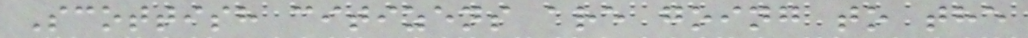Scottish citizens are going to the
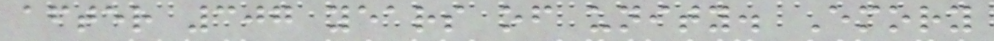after 307 years of unity. Emory
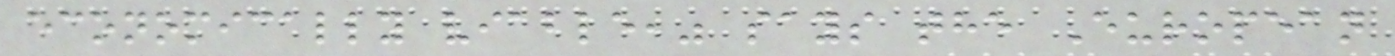economically viable," says the European
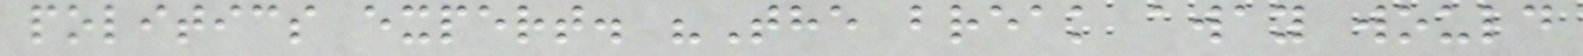politics expert. "The break away would
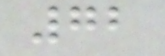72
